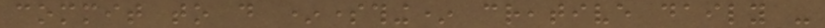commit to do *something* creative daily -
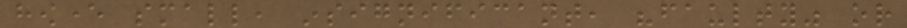however small, insignificant, "faulty" or
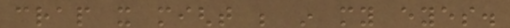crap it might be in my eyes.
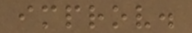improv.
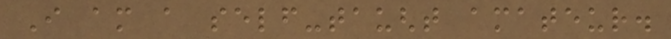I am a self-taught amateur.
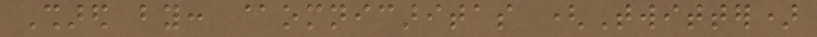Shared by: @omnicaritas (Twitter)
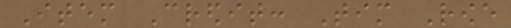Item Credit: Tim Rowe
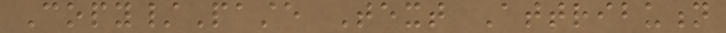Copy/Paste Text Attribution
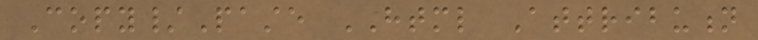Copy/Paste HTML Attribution
